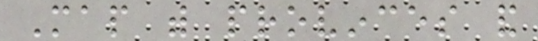Map with provinces and
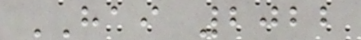HAI 2022
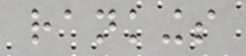rankings
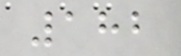182
